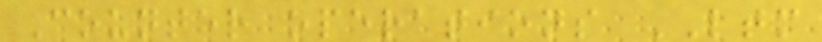Counter operations LTM
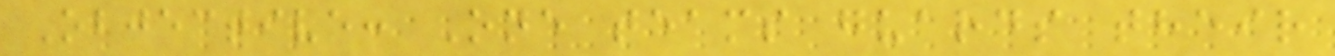Objective: One teams guards their
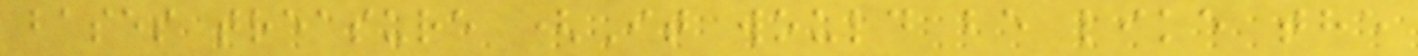bases treasure (It would be like the
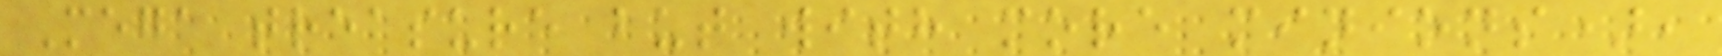Mega treasure but with more minions),
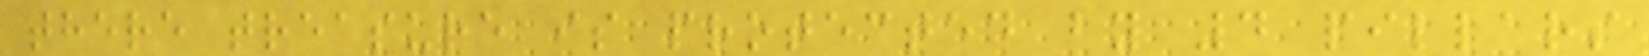there treasure is protected by 4 pillars
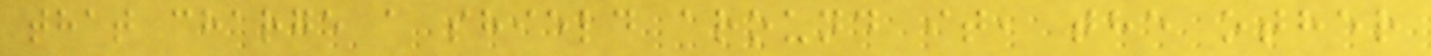that charge a shield around it, the other
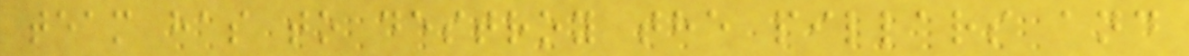team has to destroy the pillars and
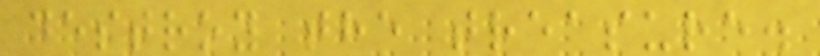destroy the treasure.
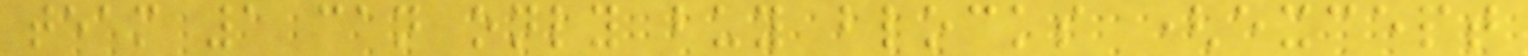team 1 can only buy blocks (except
